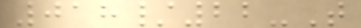018/22-T
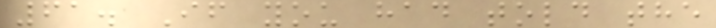61. If you had told the
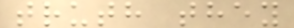truth they
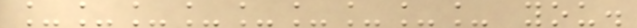_________ you.
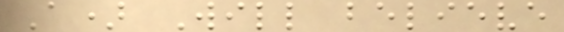A) Will believe
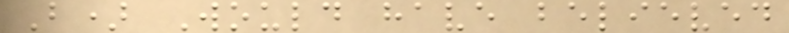B) Would have believed
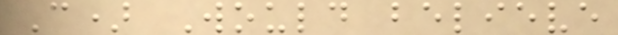C) Would believe
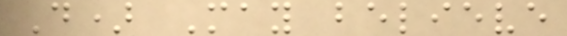D) May believe
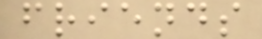friends
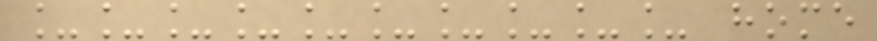__________ home
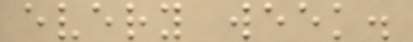every week.
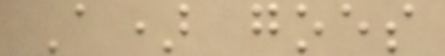A) goes
